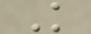K
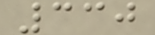330
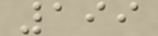199
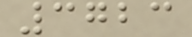3723
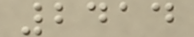2414
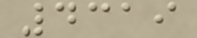4319
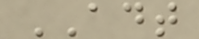ADT
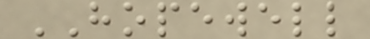HOPEWELL
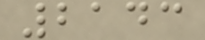2143
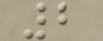2
